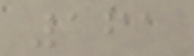161
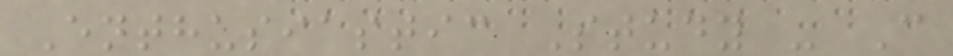Enthusiastic Study - C
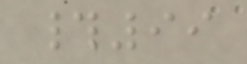#99
